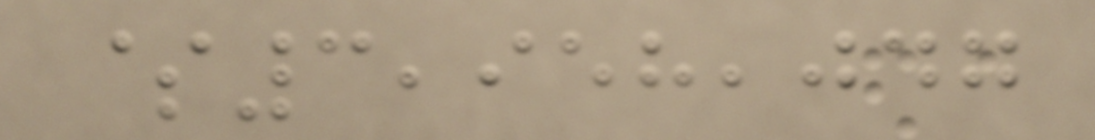$3,958,047
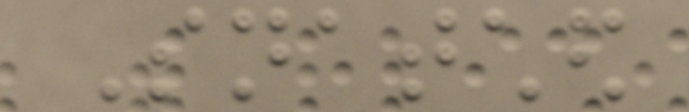Snatched
